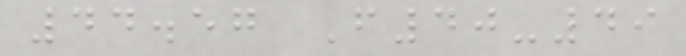44.57 F40-49
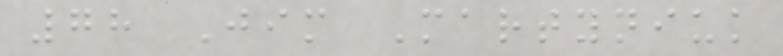78 Jim Martyniuk
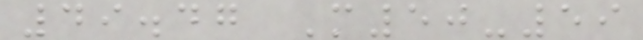49.47 M50-59
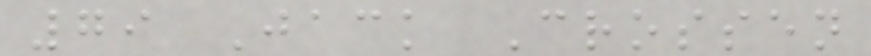79 Jack Crossen
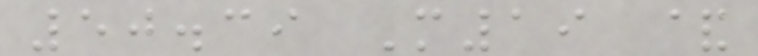50.39 M19 &
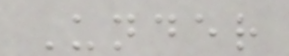Under
